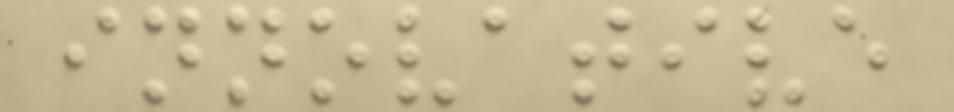innovative
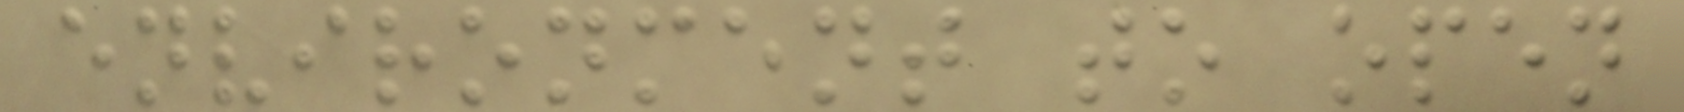environment to open
